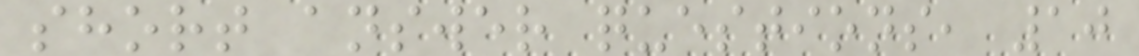short answer questions, 10
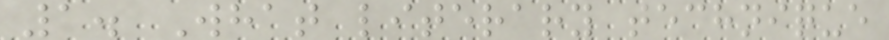1. What literary technique
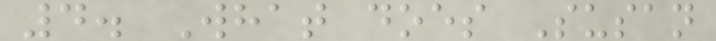4. What does Susan
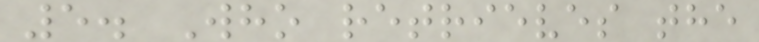5. Who retrieves the
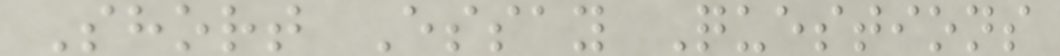Short Essay Questions
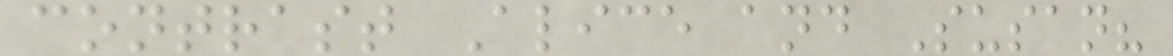contrast Alice and Susan?
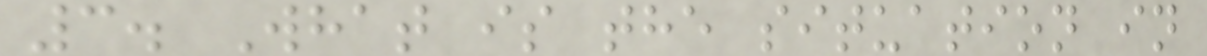3. What is the situation in
